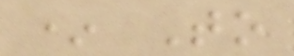* To
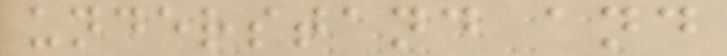understand and
